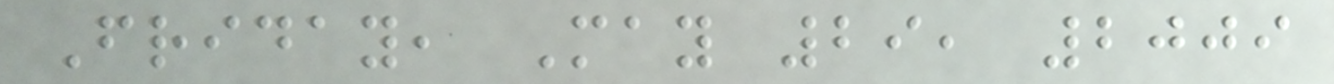Friday, May 29, 2009
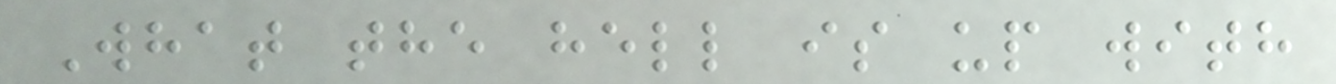What the hell is up with
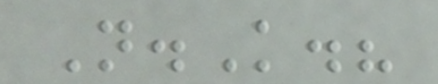N.K.?
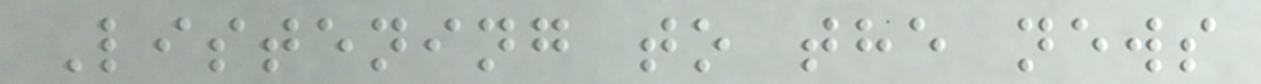Listening to the news
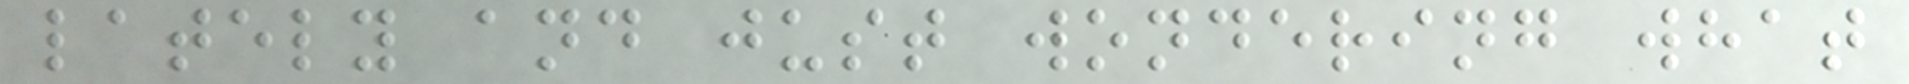lately and just wondering what
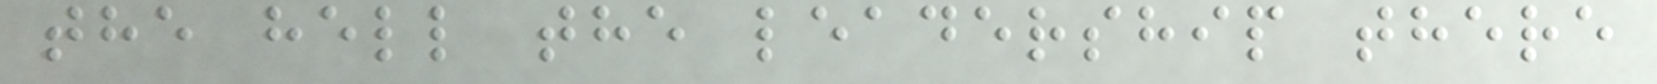the hell the leadership there
